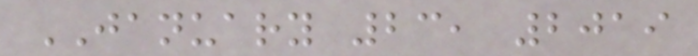JANUARY 23, 2019
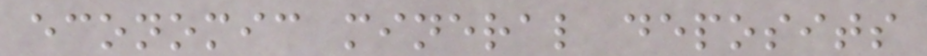economic mineral deposits
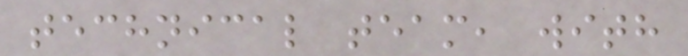technical team, with
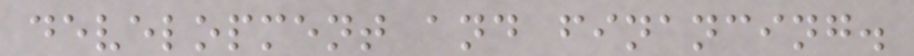development and financing.
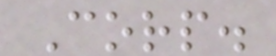Corp.
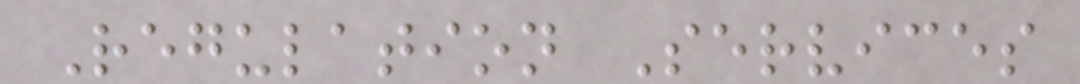Regulation Services
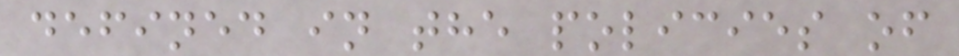defined in the policies of
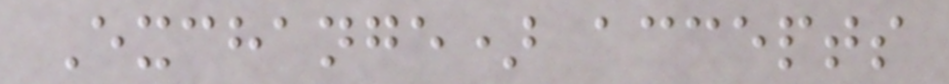Exchange) accepts
